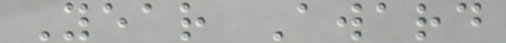Year Award
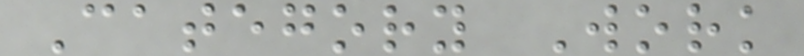Category Work
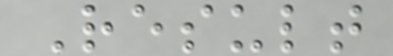Result
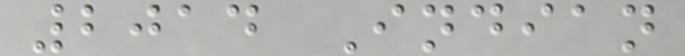2014 Indian
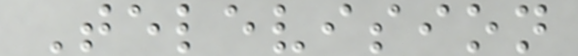Television
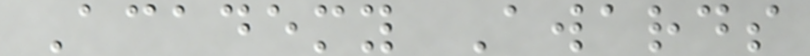Academy Awards
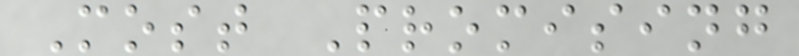Most Promising
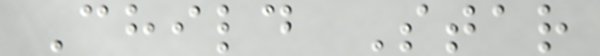Child Star
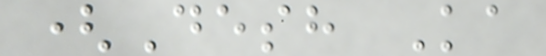(Desh Ka
